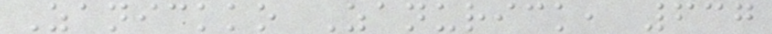Zanickko Zanurick, 637
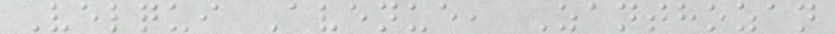Velqui Avenue, Zanthozan
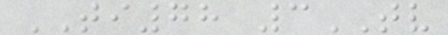TI78 3TV
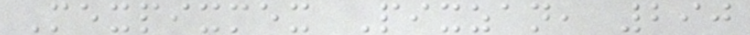Mexpixmex Pixzan, 290
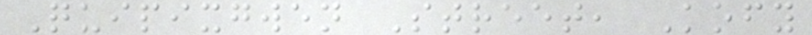Quipixgwen Street, Kofy
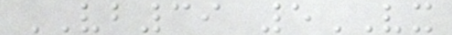VB39 5VX
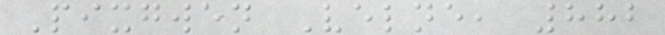Pixgwen Velne, 882
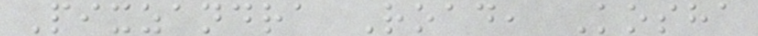Pixzandra Road, Kosha
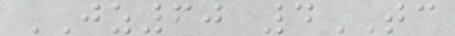JZ60 4TC
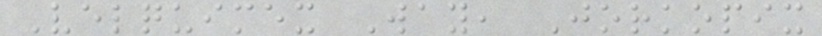Velquimex Way, Jorkopix
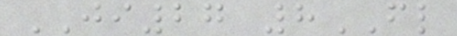JI27 8FL
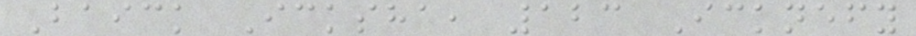Baick Icksha, 123 Icknefy
